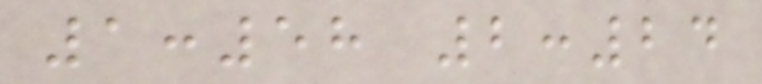1:58 2:24
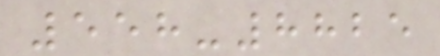558-8825
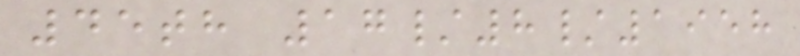45th 17/8/1958
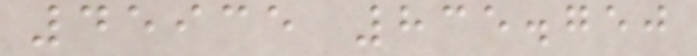45935 835.750
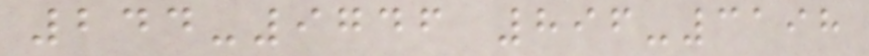244-9746 896-3198
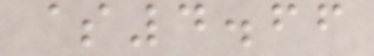$4.66
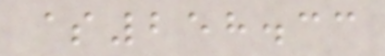$258.33
